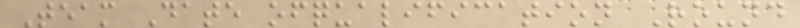Team Date ofqualification Round
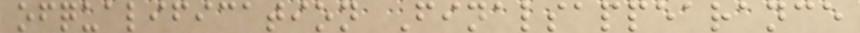ofqualification Finalsappearance
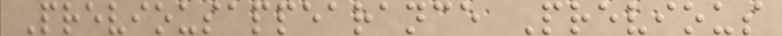Previousappearance Previous
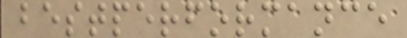bestperformance
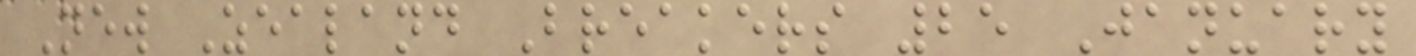New Zealand Breakers 25 January
